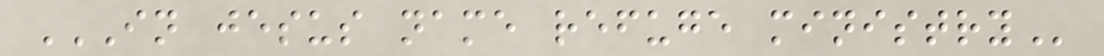IN JESUS NAME REFUGE MINISTRY
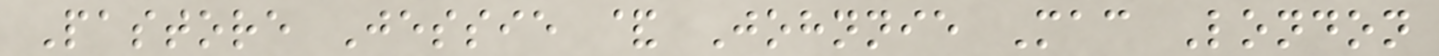Pastore Jessie & Johnnie Mac London
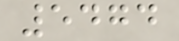5474
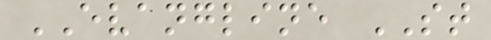EVANGLINE ST
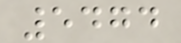5474
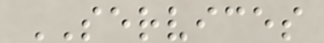SERVICES
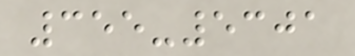355-5301
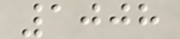1008
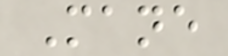Mane
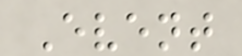Event
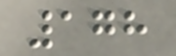178
